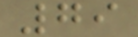79
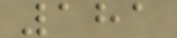181
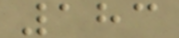183
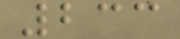233
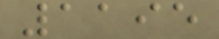1195
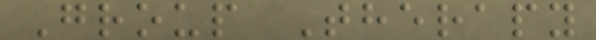Group Therapy
